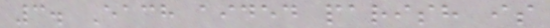3. Each aided parish is
